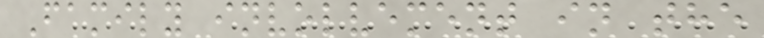Family involvement in the
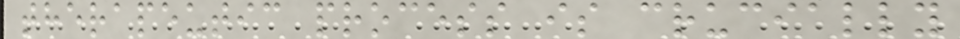therapeutic process is crucially
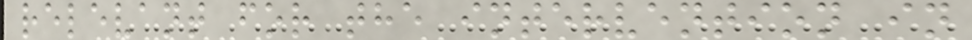relevant for the intervention in
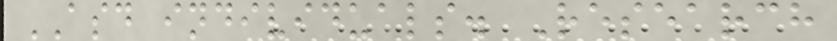ASD individuals. Research
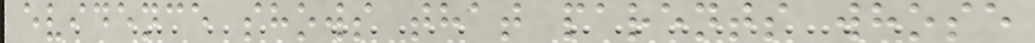evidence shows that parents whose
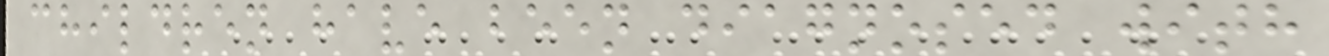children have been diagnosed with
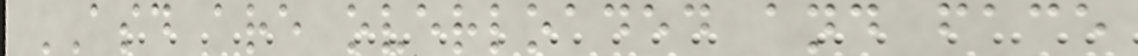ASD are overloaded and face
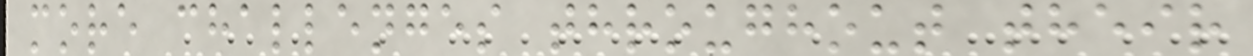more challenges throughout their
